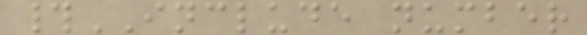#INCLUDE number
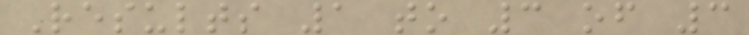Results 1 to 3 of 3
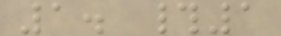1. #1
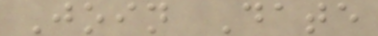Join Date
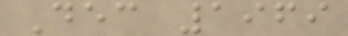Dec 1969
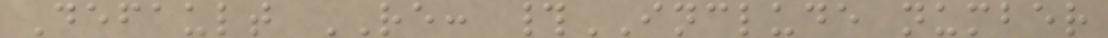Default RE: #INCLUDE number
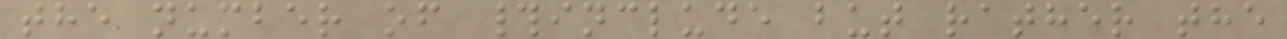the number of #include but rather the
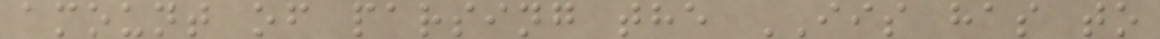amount of parsing the IIS has to
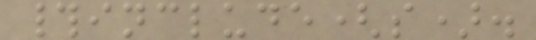#include(s).
